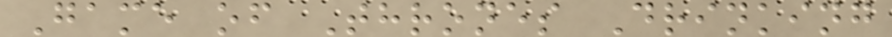Game of Thrones Drinking
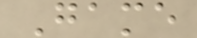Game
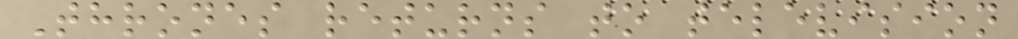Thrones returns to television
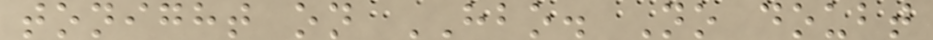tonight on HBO. No doubt
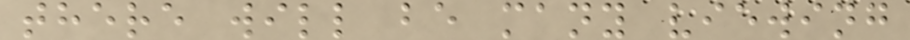there will be many viewing
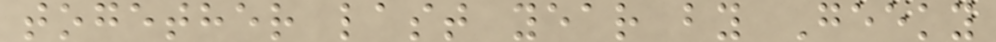together last year by Geeky
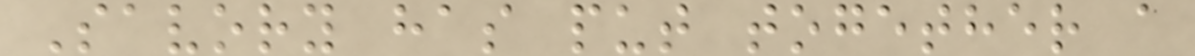Savory has put together a
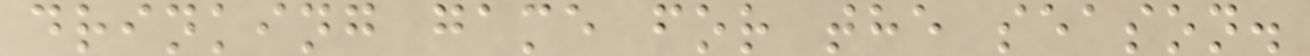drinking game for the season.
